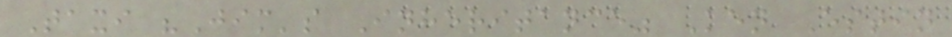Taxi "Jim's Inheritance" Ken Estin
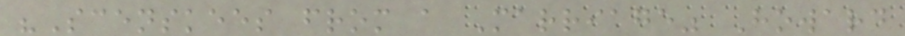"Scenskees from a Marriage" Howard
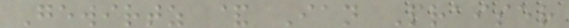Gewirtz & Ian Praiser
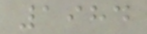1984
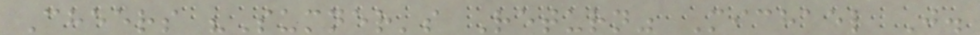Cheers "Sumner's Return" Michael J.
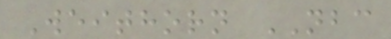Weithorn NBC
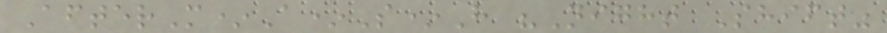AfterM*A*S*H "Night Shift"
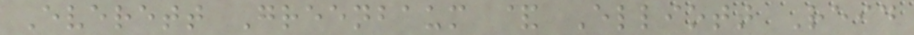Everett Greenbaum & Elliott Reid
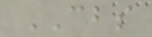CBS
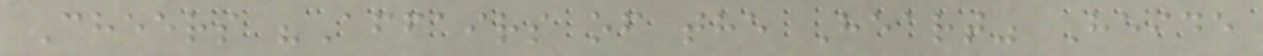Cheers "Affairs of the Heart" Heide
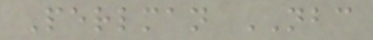Perlman NBC
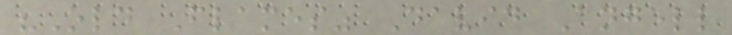"Old Flames" David Angell
